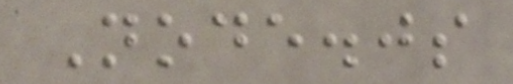Node.js
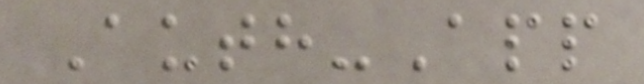Auth-App
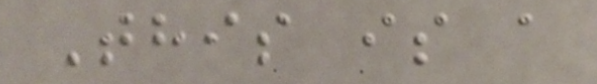This is a
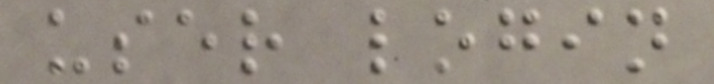user login
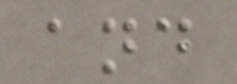and
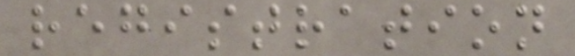registration
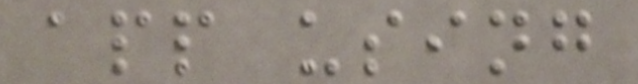app using
